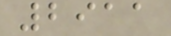2911
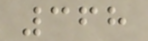368
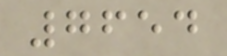7654
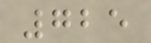725
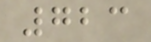723
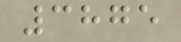3875
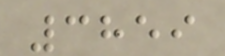3859
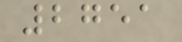2751
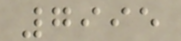7995
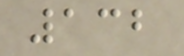132
